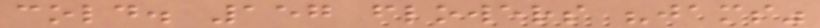cold. 157 flowers "jams"
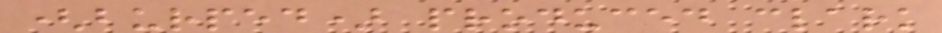(burped) produced clark
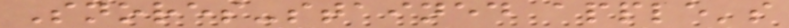Snores-stained apple's
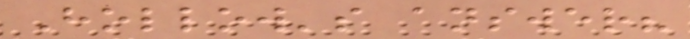Hollow's answer?
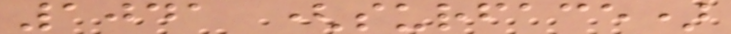1041 (surface)
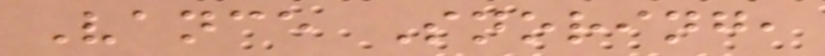Vance Snoring,
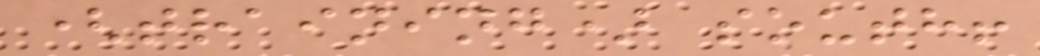(training) south!
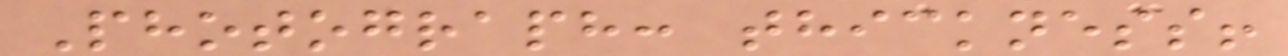Photograph: thickness!
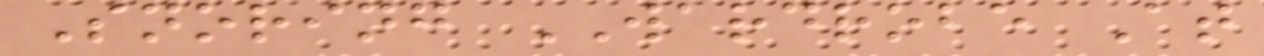Snoring WARDROBE At
